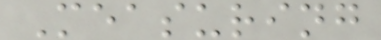Measuring
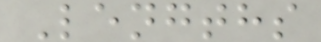Lengths
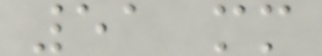51 mm
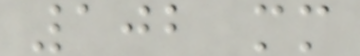102 mm
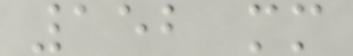152 mm
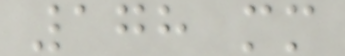178 mm
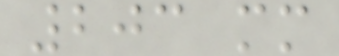203 mm
